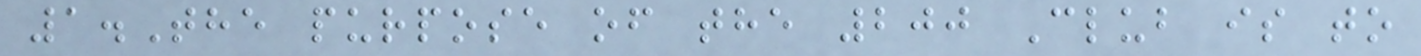1.The purpose of the 200 Club is to
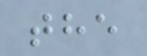the
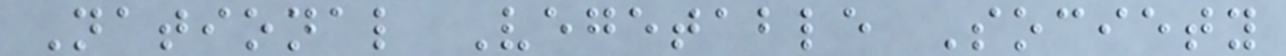National Vegetable Society
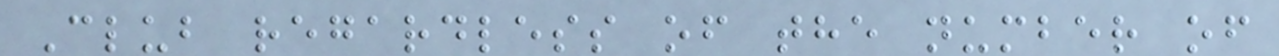Club regardless of the number of
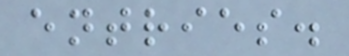entries.
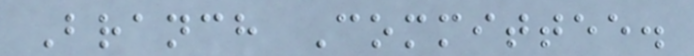Branch Committee.
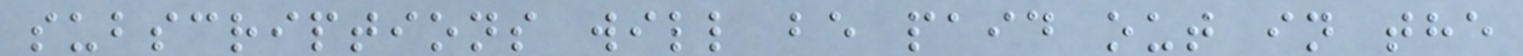subscriptions will be paid out in the
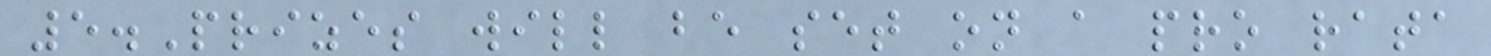5.Prizes will be set on a pro rata
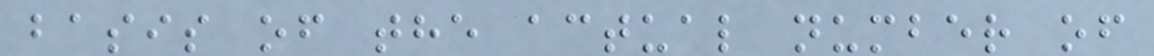basis of the actual number of
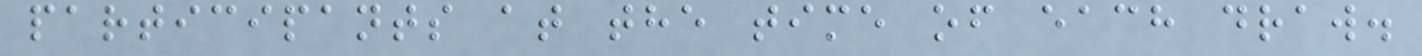participants at the time of each draw.
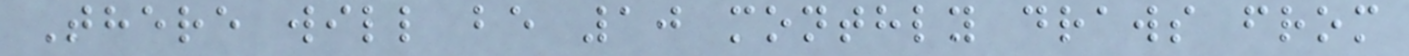There will be 10 monthly draws from
